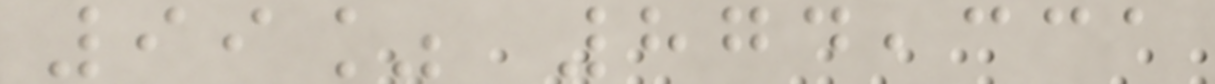99% 874,331
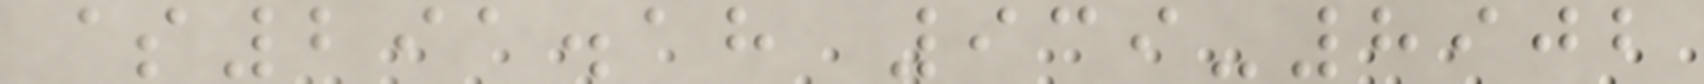$291.18 939-8902
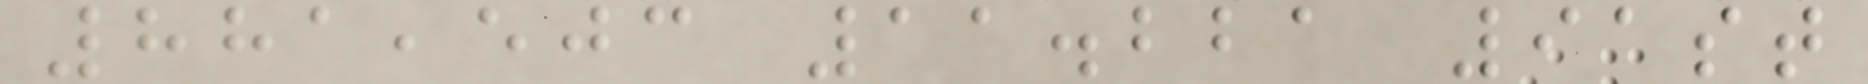881,503 11.221 91st
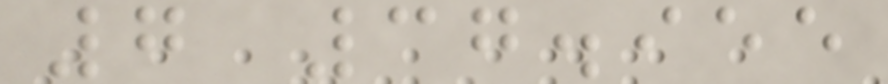7 37.955
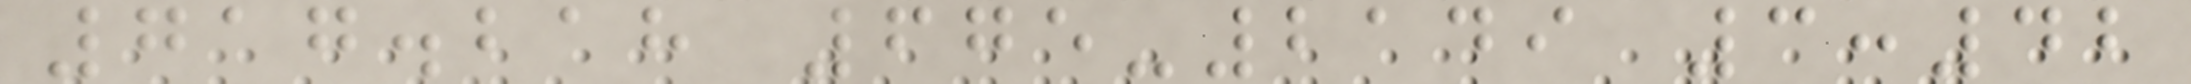717.218 675-2149 3:42
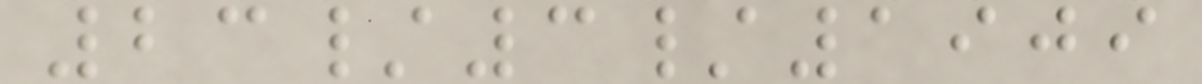23/3/1909
